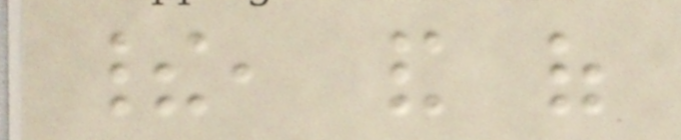their, and of
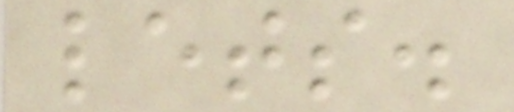lets.
